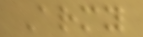Army
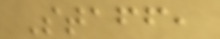Staff,
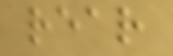rear
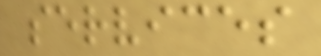services
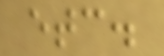etc.
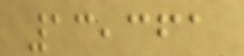13,361
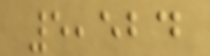5,524
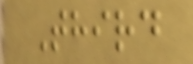Third
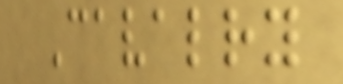Cavalry
